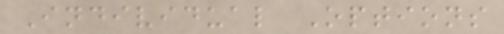Individual Options
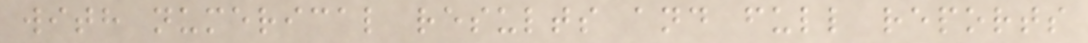with numerical results and full reports
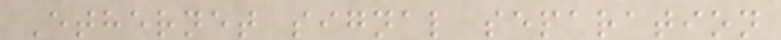Ethernet signal separation
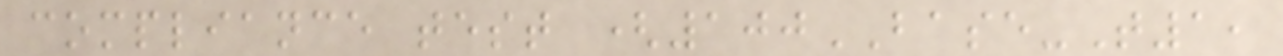compliance test (100BASE-T1,
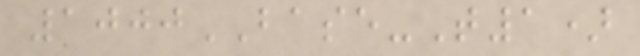1000BASE-T1)
